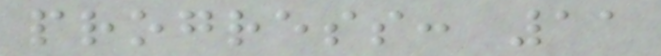progress: 11
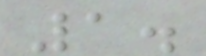1.
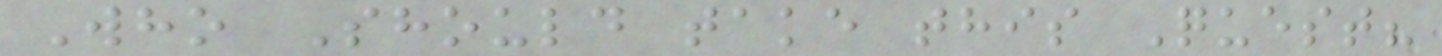Who Should take this Quest?
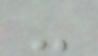-
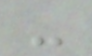-
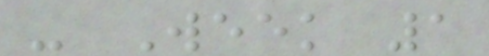- Week 1
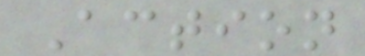Action
